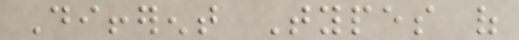Different Types of
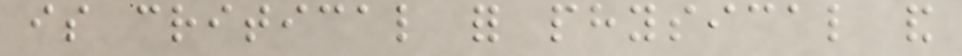is critical for physical and
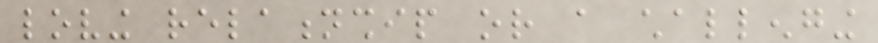loving relationship or a challenging
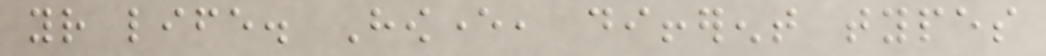your life. However, different types
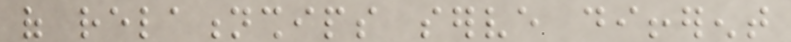of relationships serve different
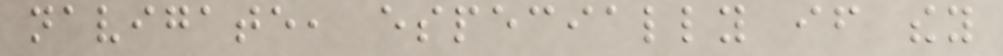navigate, especially if they
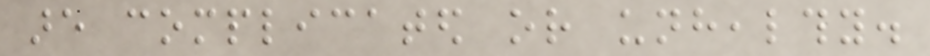are complicated or unhealthy.
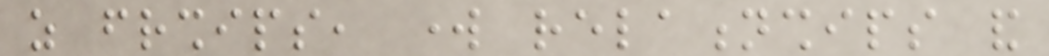as friendships, work relationships and
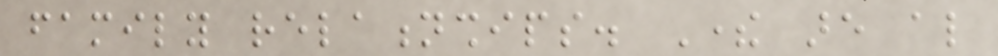family relationships. There are also
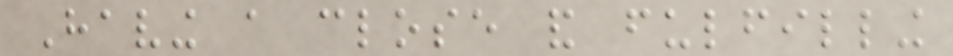Having a close and fulfilling
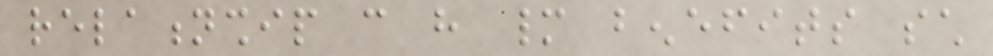relationship can have many benefits such
